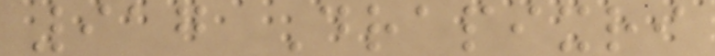917 Drapixri
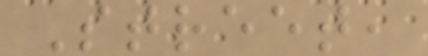Street,
